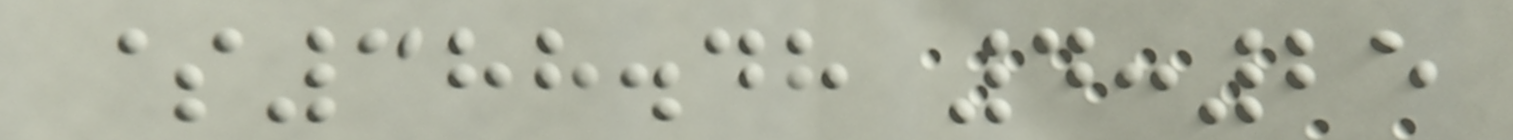$388.48 4:25
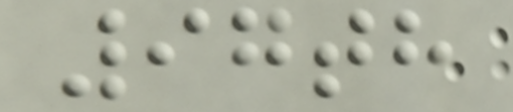97th
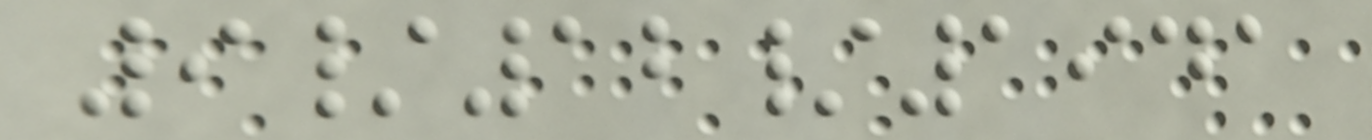9/12/1941
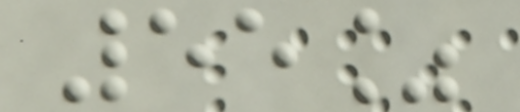55%
